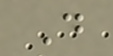D
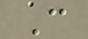C
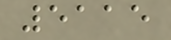5115
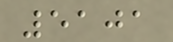5101
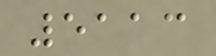5113
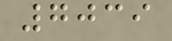7039
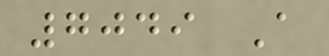7049 A
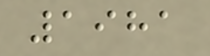1981
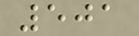501
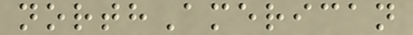northAmerican
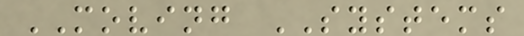MOVING SYSTEMS
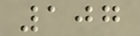107
